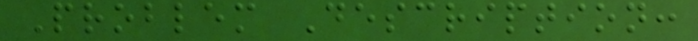Problem Description:
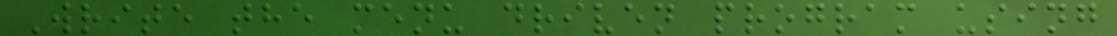Write the menu driven program using
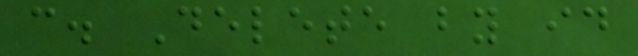c. Delete by id
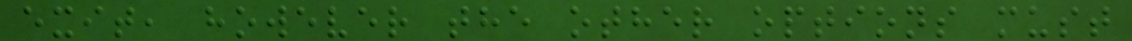exit, however the other options must
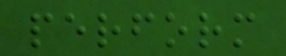perform
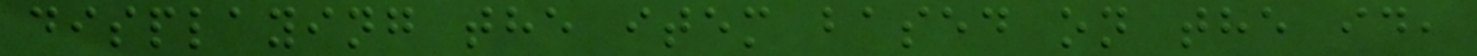displaying the item based on the id,
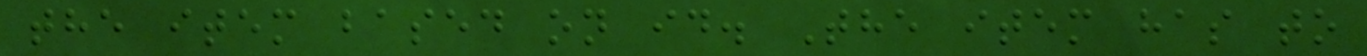the item based on id. The item has to
